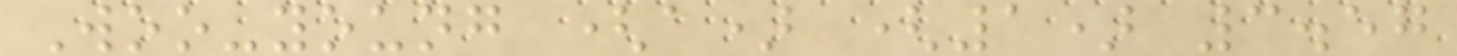Woo-young (a) (1) 3.57
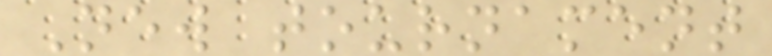New tournament
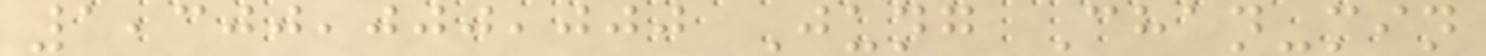1,300,000,000 Jung Chan-min
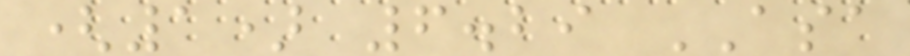(1) 6.29 ASA
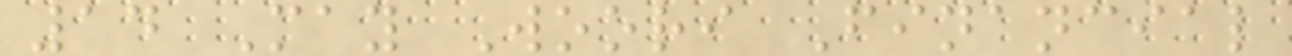14 May Woori Financial
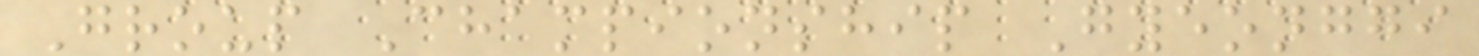Group Championship Gyeonggi
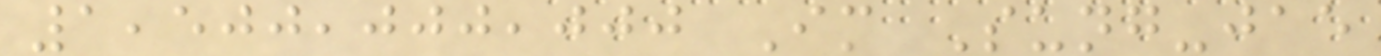1,500,000,000 Im Sung-jae
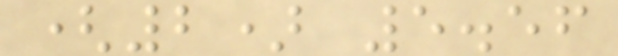(2) 5.56
